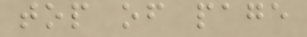top of page
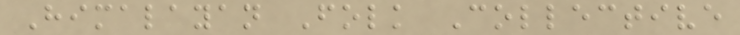Himalayan Folk Collective
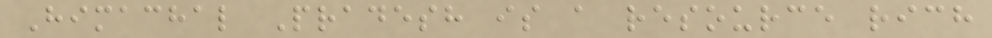Himachal Pradesh is a resource rich
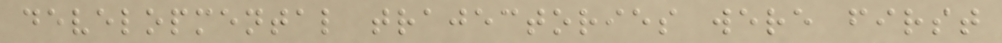developmental trajectories were first
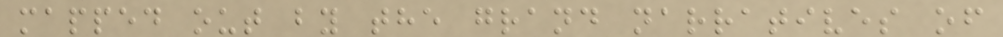mapped out by the grand narratives of
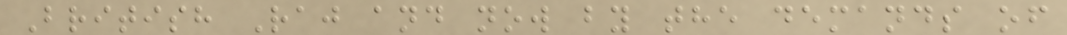British Raj and now by the demands of
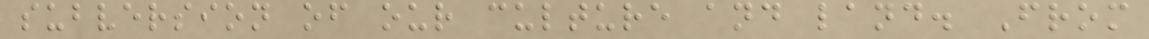subversion of our culture and land. From
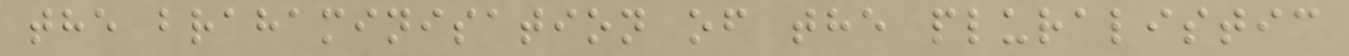the brahaminisation of the pluralistic
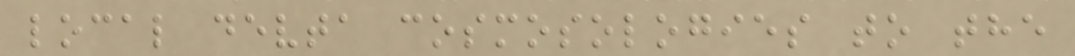local devta cosmosologies to the
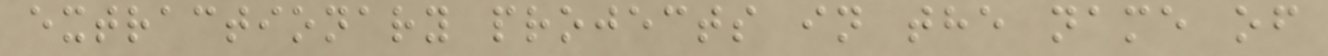extractionary projects in the name of
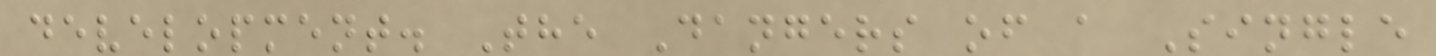development. The Dangers of a Single
